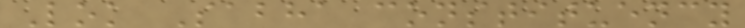Lok Sabha constituency
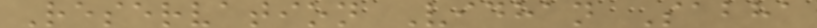Reservation Vidhan Sabha
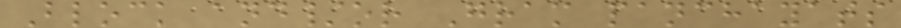Block and/or Gram panchayats
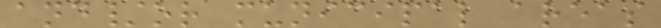and/or municipal areas
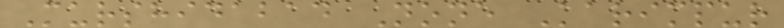Murshidabad None Karimpur
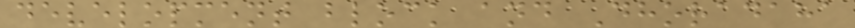development block and Dhoradaha
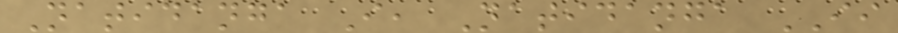Natidanga I, Natidanga II
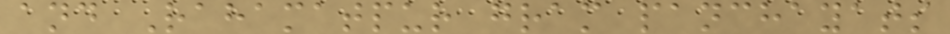and Rahamatpur gram panchayats
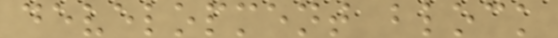development block
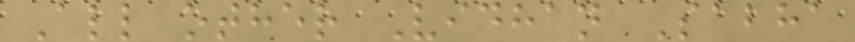All other Vidhan Sabha
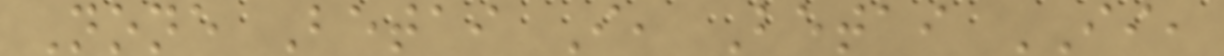None Betai I, Betai II,
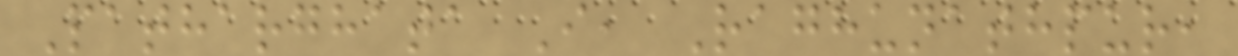Patharghata I, Raghunathpur,
